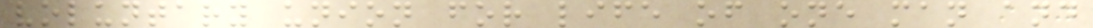voluntary union for life of one man and
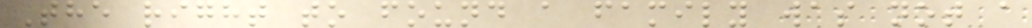The right to found a family was not a
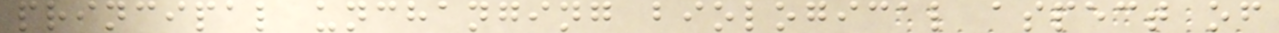principal unchanging biological aspect of
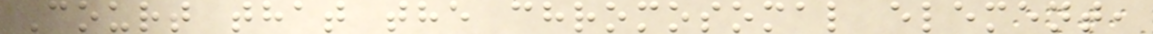Court that the chromosomal element,
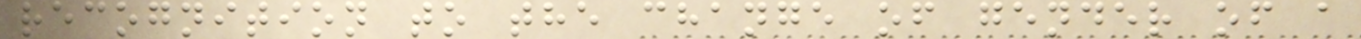recognition to the change of gender of a
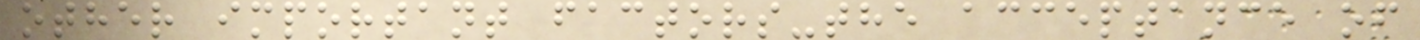other important factors-the acceptance of
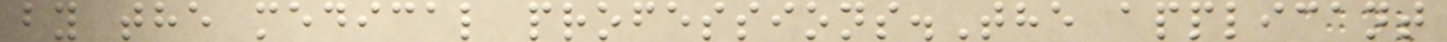by the medical professions.The applicant
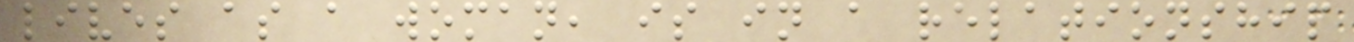lives as a woman, is in a relationship
